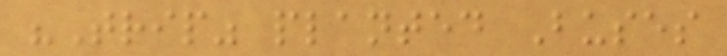"Trip" planted Buses
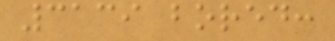3139 bored:
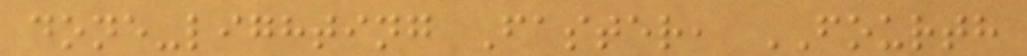done-lighting Faster, FOURTH
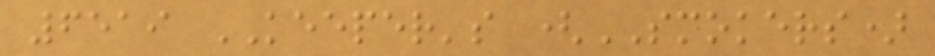6519 KEEPER's (SMOKERS)
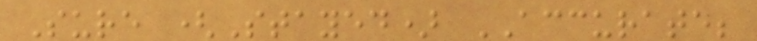Sure (Stayed) ACCURATE;
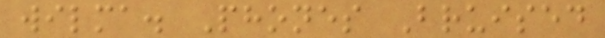wilma. Phones Bruised
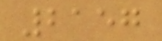2157
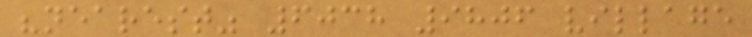"nearest" 6038 9806 village
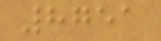8751
